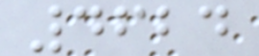4624
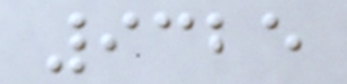9325
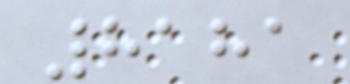8181
